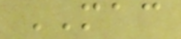MAC
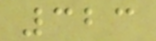323
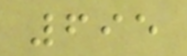695
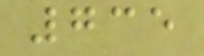735
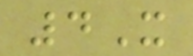4X
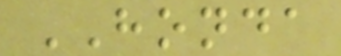HONDA
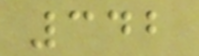342
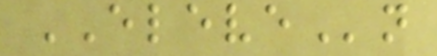ELEVEn
